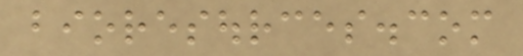bioresources.com
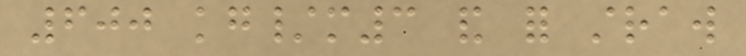600 kg/m3 and for straw
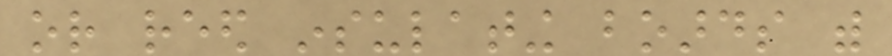or reed insulating boards with
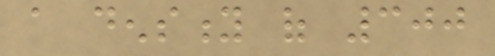a density of 300
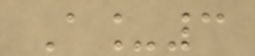A_3
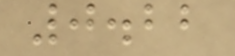0.22
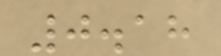0.18
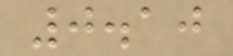0.10
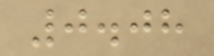0.08
